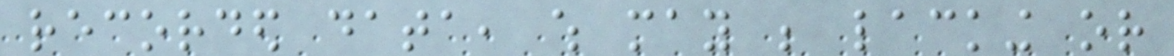recorded data, which may be lacking or
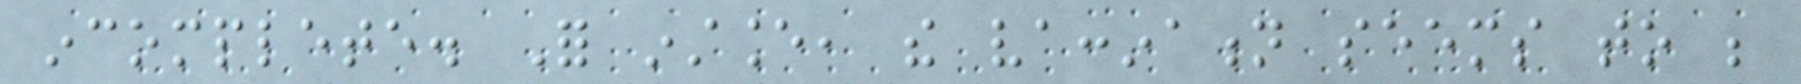incomplete. For instance, the vaccination seems to be
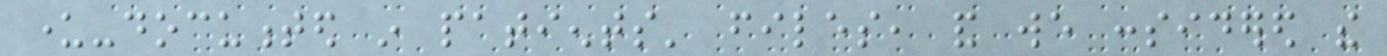under-documented in patients' files, and we considered the
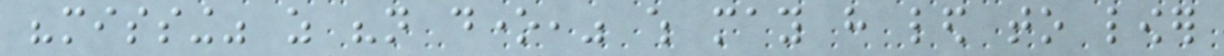"missing" as "not done," which may have led to lower
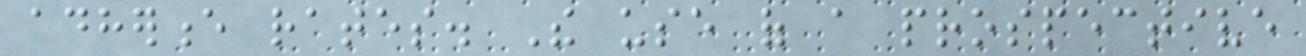adherence rates. The use of a prospective
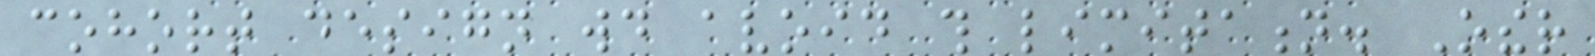cohort design would avoid this limitation. Other
